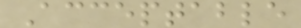Acceptable
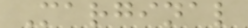Marginal
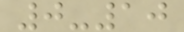0-10
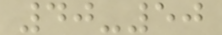40-50
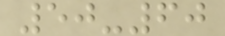50-60
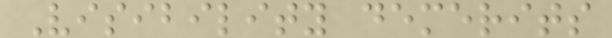Visibility demerits
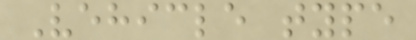Vehicle type
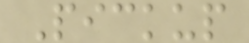Pickup
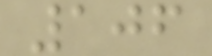106
